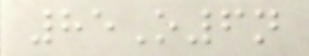85O6n
